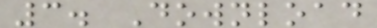3. Download
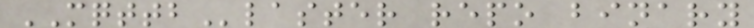MQTTBlaster repo binary
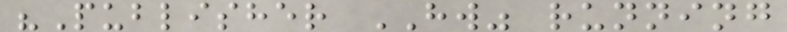"Publisher HW" running
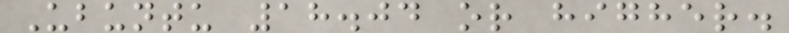Ubuntu 18.04 or higher.
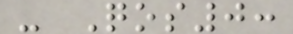- Qos0:
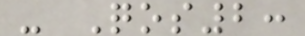- Qos2:
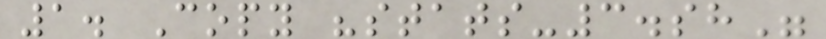1. Copy "stats-3.sh"
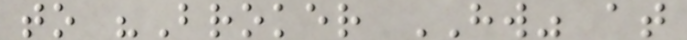to "Broker HW" at
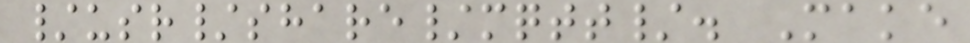/usr/share/mqtt/. Make
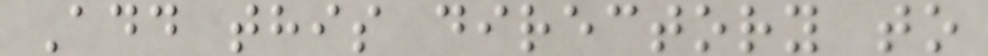Add this directory to
